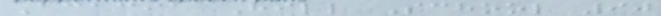Acacia Hill School 90
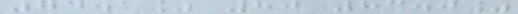74.1% 80 83.0%
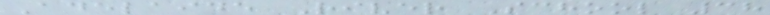Adelaide River School 38
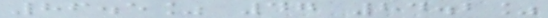86.5% 47 84.2%
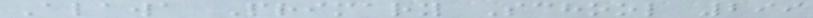Alawa Primary School 299
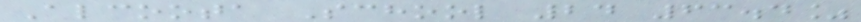Alcoota School 24 63.4%
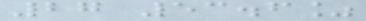27 53.6%
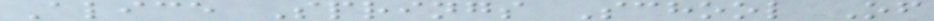Alice Springs School Of
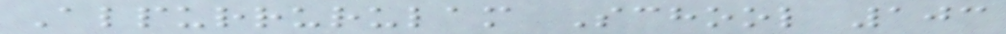Alpurrurulam School 103
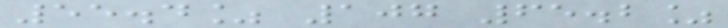55.4% 107 65.2%
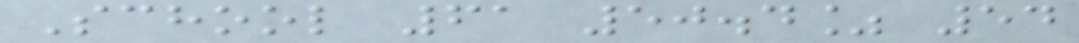School 61 50.4% 54
